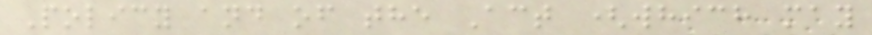Policy and of the Act (which may
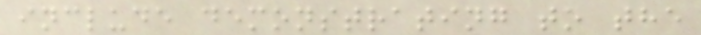include demonstrating to the
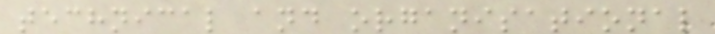technical and organisational
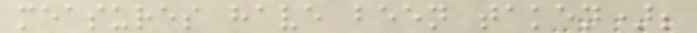measures have been taken);
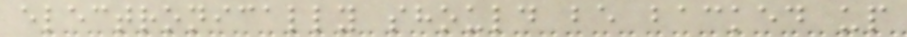electronically should be backed up
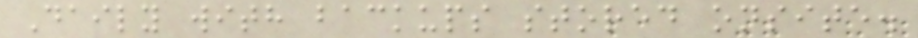Daily with backups stored onsite.
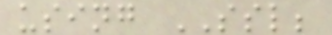using SSL;
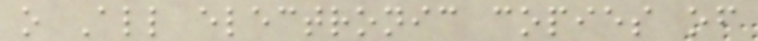o All electronic copies of
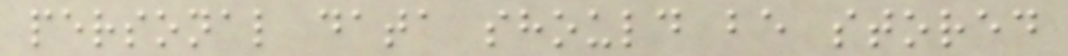personal data should be stored
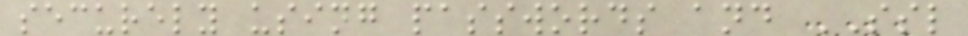securely using passwords and SSL
